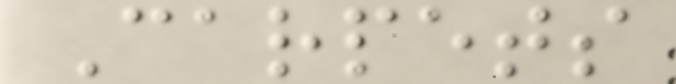Carpets
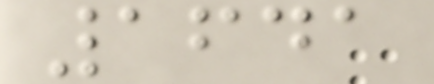1641
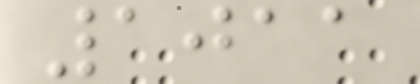1011
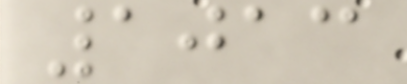1013
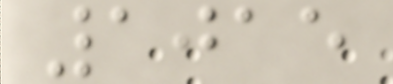1015
